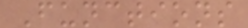Functions
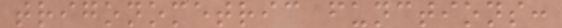trigonometric functions:
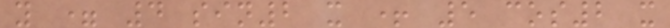y = 4 sin2 x + 5 cos2 x
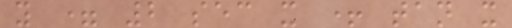y = 2 sec x + tan x
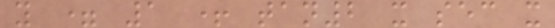y = 1 + tan2 x sec x
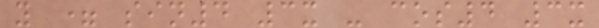y = sin4 3x - cos4 3x
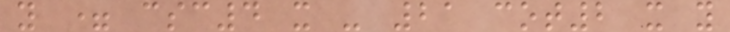y = csc4 x - 21 cot2 x y
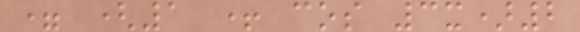= (1 + cos 3x)2
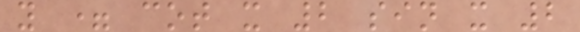y = cot x 2 sin x 2
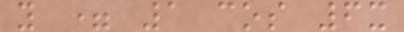y = 1 cos 6x
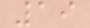19
